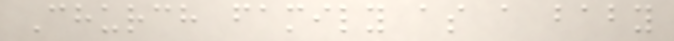Church family as a baby
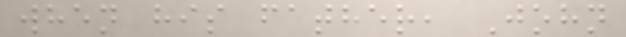when his father, John
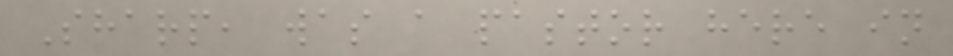Sharp, was a pastor here in
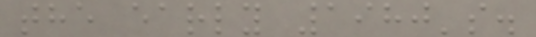the early 1980's.
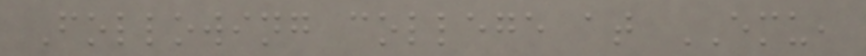Following college at EMU,
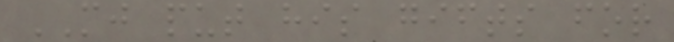MJ put his gifts for
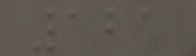121
